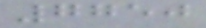7750
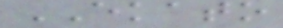EKATO
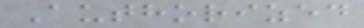Authorized
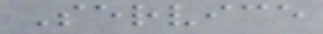Service
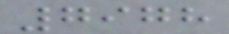7978
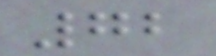72
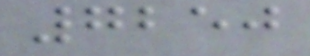7250
